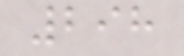298
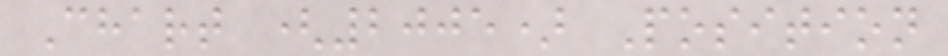Chart (2005) Position
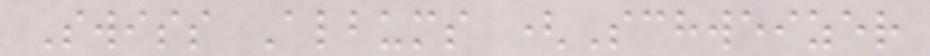Swiss Albums (Schweizer
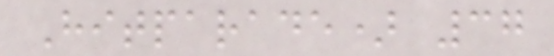Hitparade) 37
